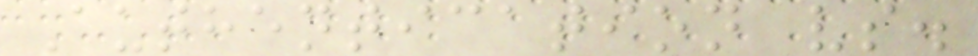Authentication vs.
